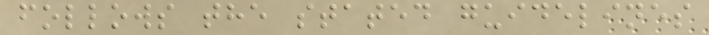follows the stated guidelines
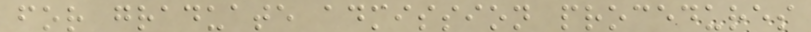for graduate admission procedures
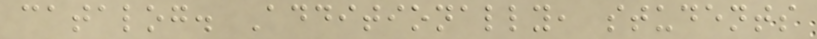catalog. Additionally, students
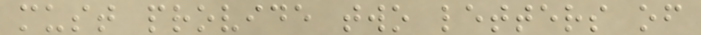must provide two letters of
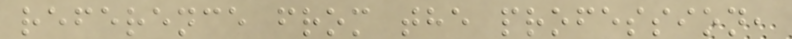reference from the profession,
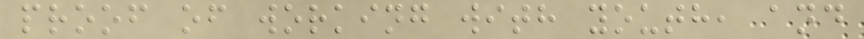proof of working with youth, and
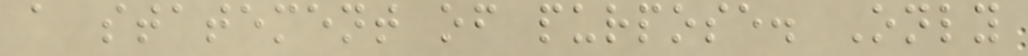a statement of purpose. Only
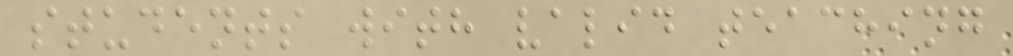students with valid teaching
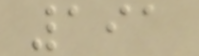191
